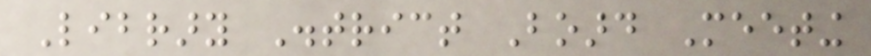Library District Board Meeting
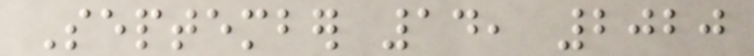September 14, 2020
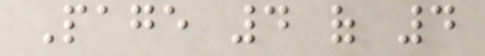Page 4 of 4
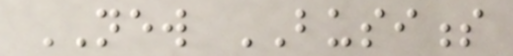NEW BUSINESS
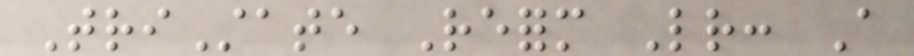TriState Reform Letter: A
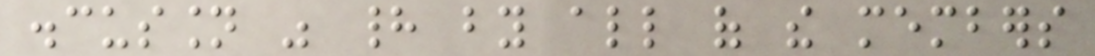discussion was had by all of the members
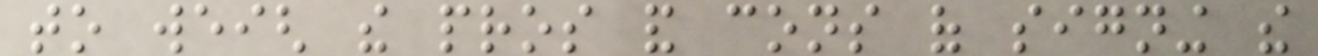to weigh the pros and cons of signing the
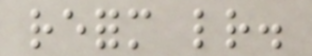reform letter.
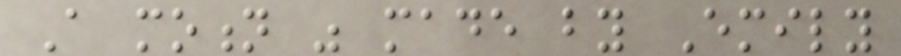A motion was made by Emily
